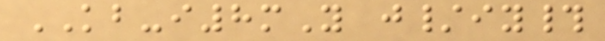KB-i8mY j/iy#
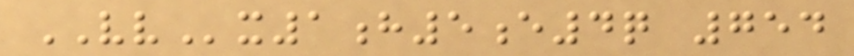VVx1h5e4q 754
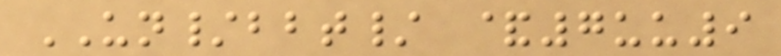UN/bbt/ &7uu9
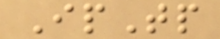IpTp
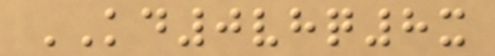KD0vhq8x
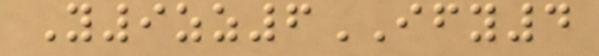Y9zz6IFY4
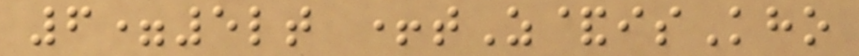6=5lt +tZ&isKho
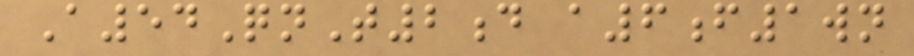A54QnT2d a6f1wn
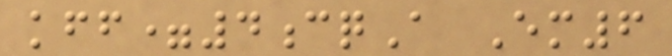kff=4cqA Em6
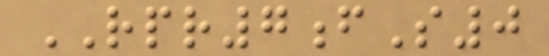RPR7fS0
